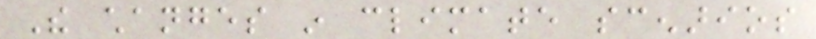The changes in climate scenarios
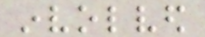involved
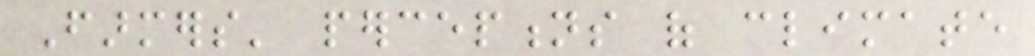Farmers' perceptions of climate
